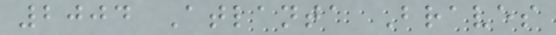2004 Atlanta Braves
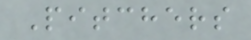Pitchers
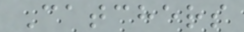Catchers
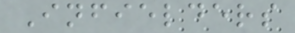Infielders
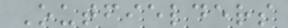Outfielders
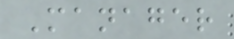Manager
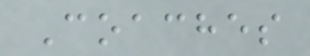Coaches
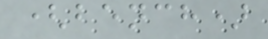(bench)
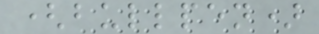(bullpen)
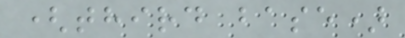(third base)
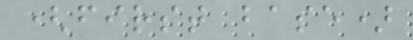(first base)
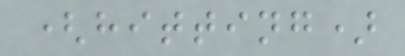(hitting)
